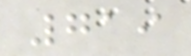719
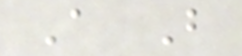A B
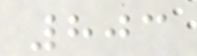803
